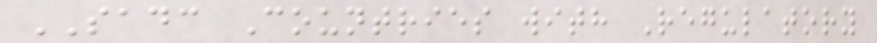SADC Countries with Regulatory
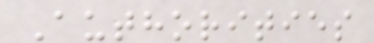Authorities
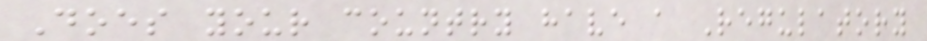Does your country have a Regulatory
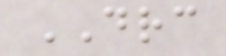DRC
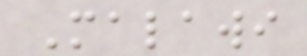Malawi
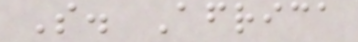S. Africa
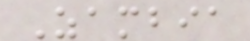Zambia
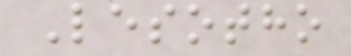Lesotho
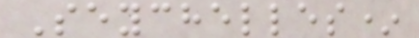Seychelles*
